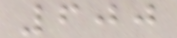600
